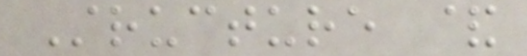Structure &
